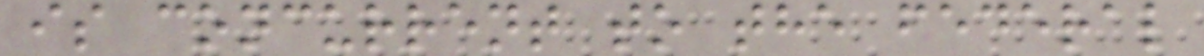is concurrent to the federal
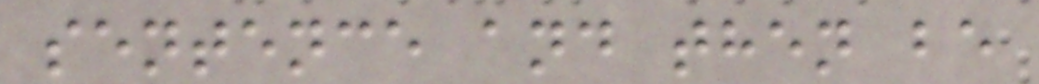sentence and then be
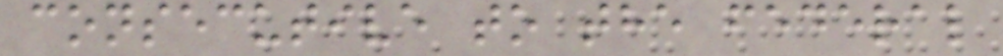consecutive to the federal
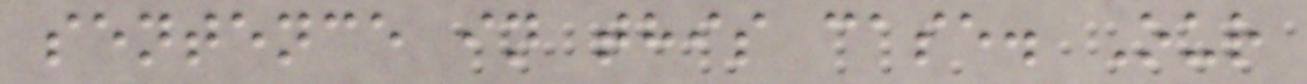sentence in this case. Our
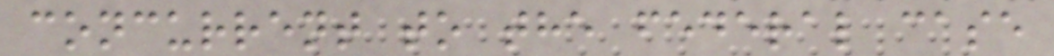concurrent to the federal case
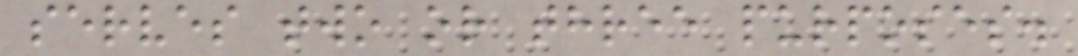serves two or three purposes.
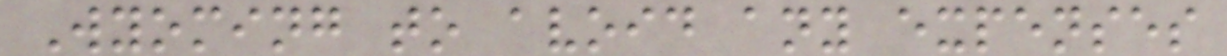Wyoming to avoid any expenses
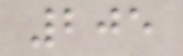205
